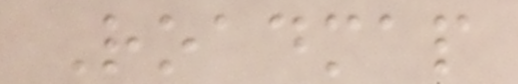Roadmap
